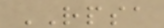RPSA
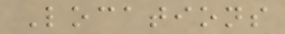Locations
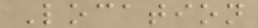Location
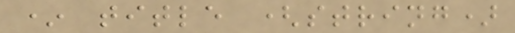* title (string)
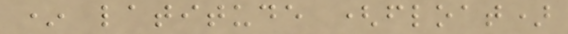* latitude (float)
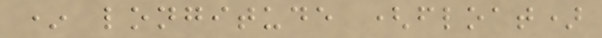* longitude (float)
